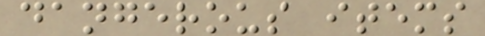dangerous items
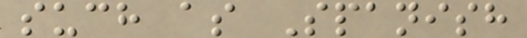such as Spanish
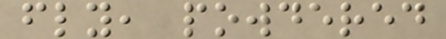fly, powdered
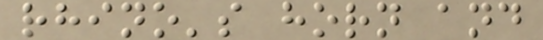rhino's horn and
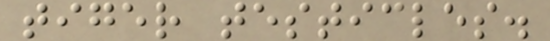tiger testicles.
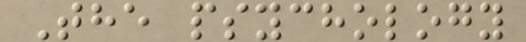The psychology
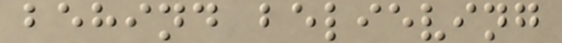behind believing
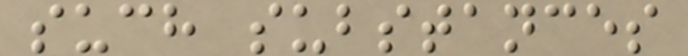such substances
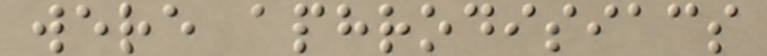were aphrodisiacs
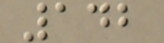142
